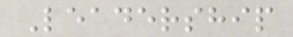Leadership
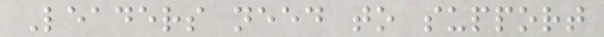Leaders need to support
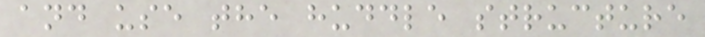and use the huddle structure
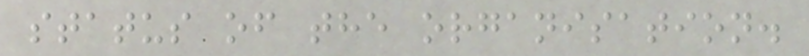status of the organisation.
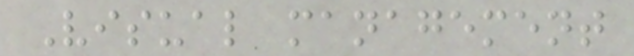Visual management
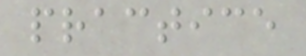practice
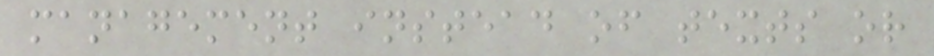management instead of texts or
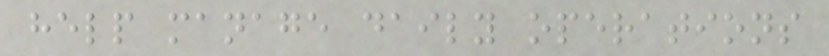help manage daily operations
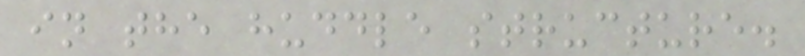in the huddle structure.
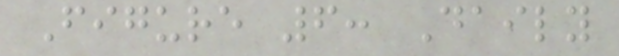Figure 6: Daily
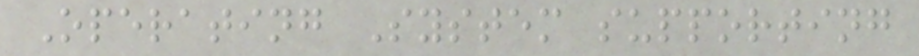Operating System supporting
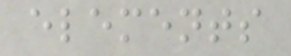elements
